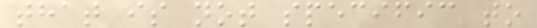that is not specific to
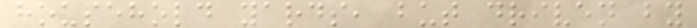household yards, but driven by
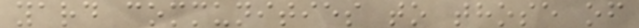yard communities to those of
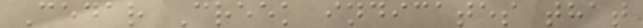Cedar Creek indicates that
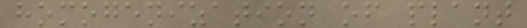homogenization of plant
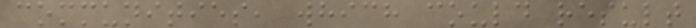communities, which could result
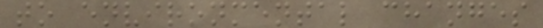to environmental changes
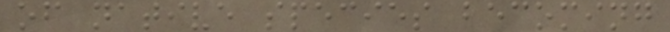of native species becoming
